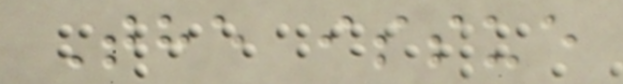The issue
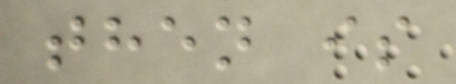then is
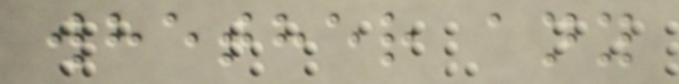whether any
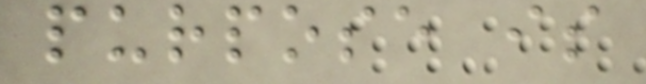purpose is
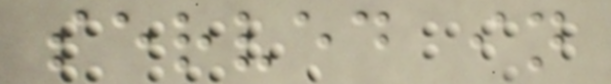served in
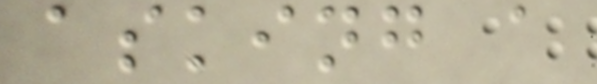asking a
